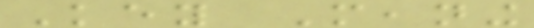Key Meaning
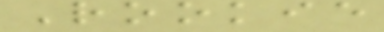Rookie
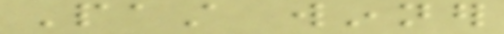Past winner
